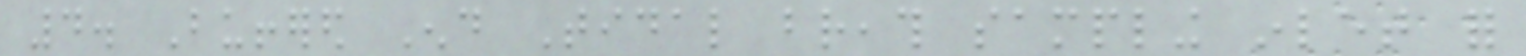4. Buffered End Tidal breath sampling inlet for
